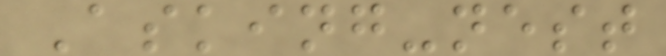Asking-nest
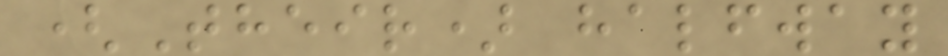(Their) halfway
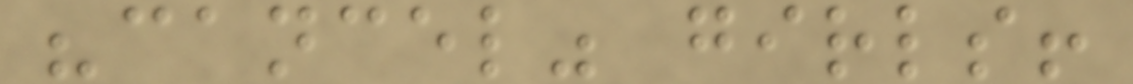"cancel" girls!
